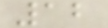12
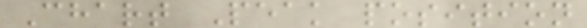Chart Peak position
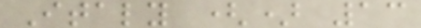Italy () 13
